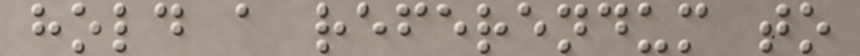hold a referendum to
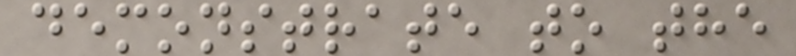demonstrate to the
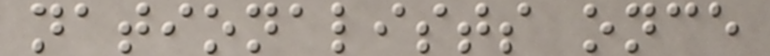nationalists once
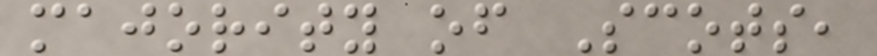majority of Scots,
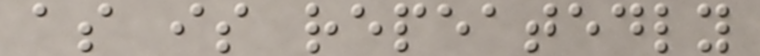as is repeatedly
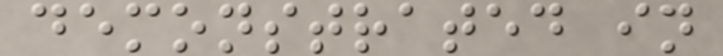demonstrated in
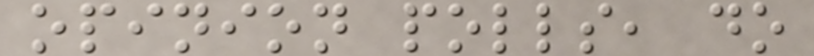opinion polls, do
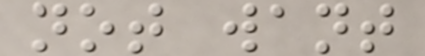not want
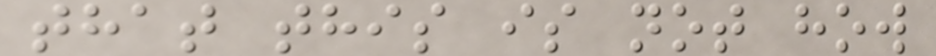that this is not how
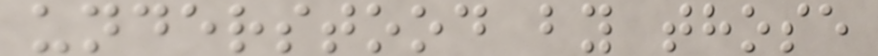understood by those
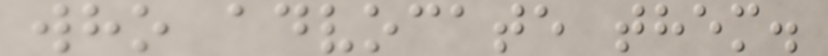who advocate them.
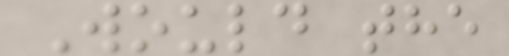Would the
